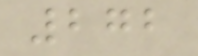272
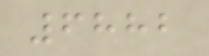6882
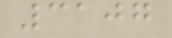3107
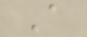A
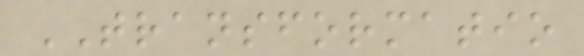TRANSFORMATIO
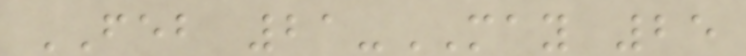FEB 21-MAY 25
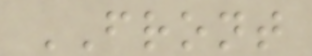FRONT
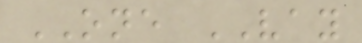ONE VAY
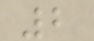2
